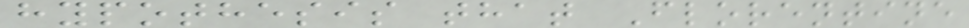hypothesis that Florentine
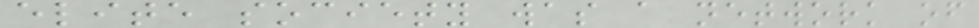elite society was a network of
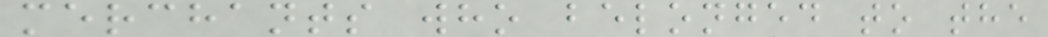merchants who belonged to the
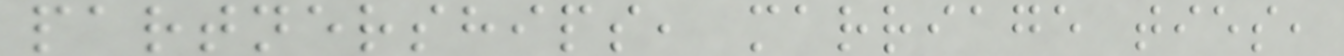partnerships, marriage ties,
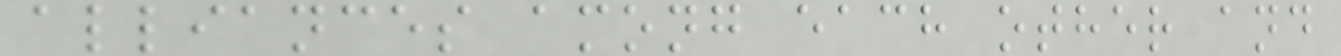alliances among each other and
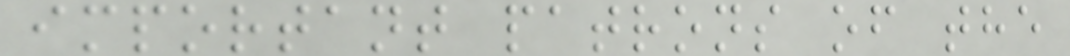important patrons of the
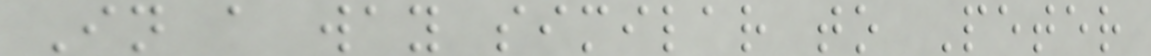In a way similar to Peter
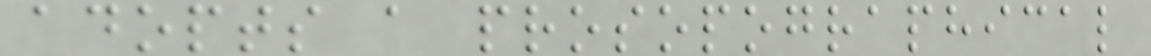adopts a prosopographical
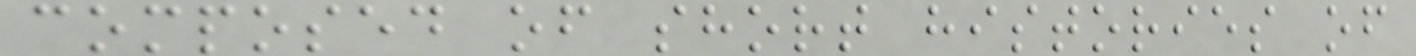composed of short histories of
